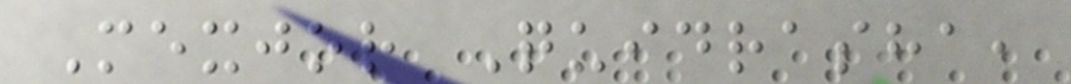Mexjor Quidrasha,
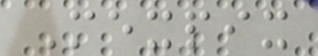Mexpix
